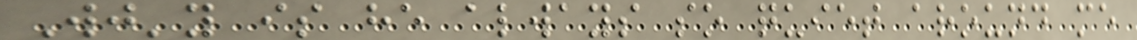Wj'y is he always so quiet around me
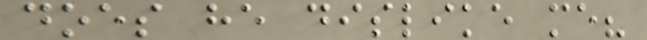does he dislike me?
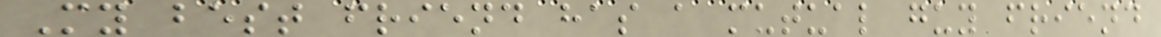My best friend has a mutual guy friend
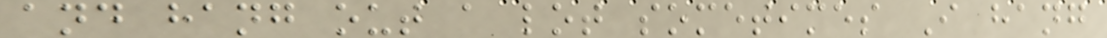and hang out a lot sometimes I hang
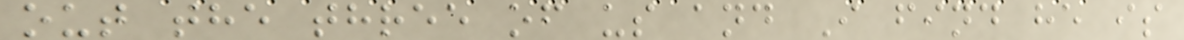out the three of us and I find he is
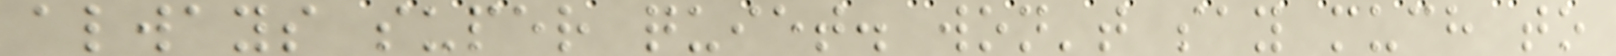always super quiet. won't say much to
